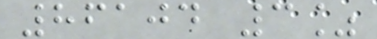86104 3%
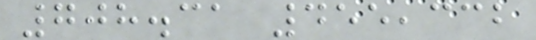708.31 455,332
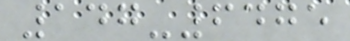147-6475
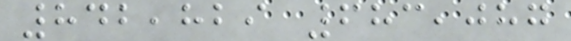842,829 683,087
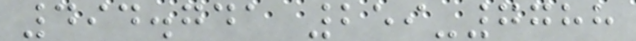494.741 259-7788
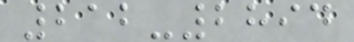212-2894
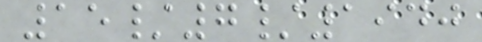15/7/1940
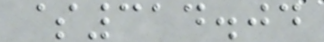$314.04
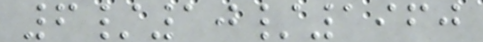6/10/1960
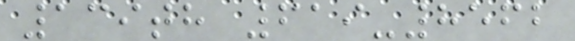139th 619-8562
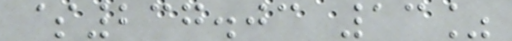$237.03 13%
